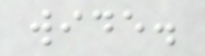wide.
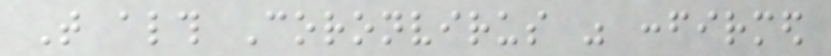That although Coronvirus was confirmed
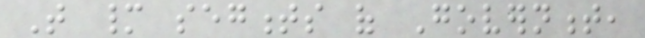That many segments of Government,
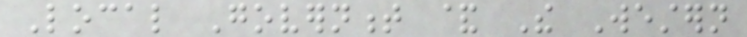Local Government & The Western
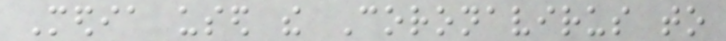Media used the Coronavirus to
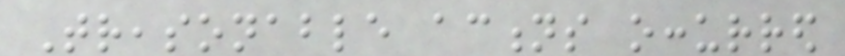Treasonable actions occurred
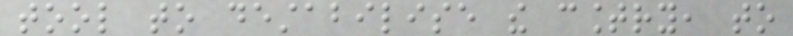tool to destabilise the country, to
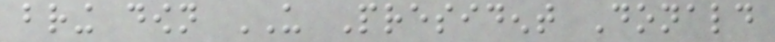bring down US President Donald
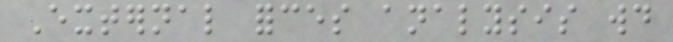External forces analysis would
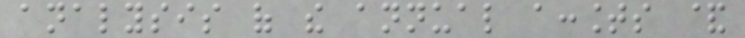analysis of the annual accounts &
